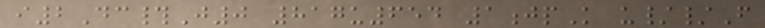i2Dc#J0 817u654 1jpK u//F
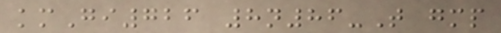kmGi726 8n86-T gmp
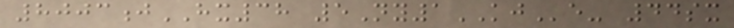8003jHX38 5Ny1KJe- 44sx
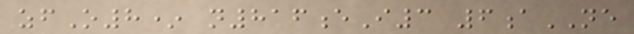zfO8* n816eI3 6aNE
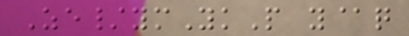Ze/ymYkP y@q
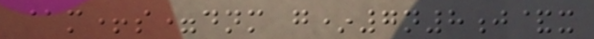@m+s=dnm g*7n8j&x
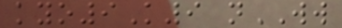kyo9K9 nWW
